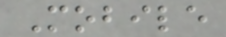Mobile
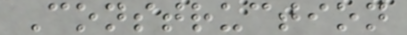Construction
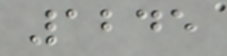1245
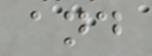and
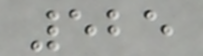525
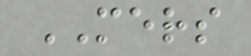MERS
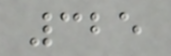325
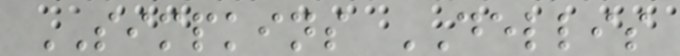SIMPKINS DELLIS
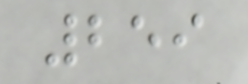259
